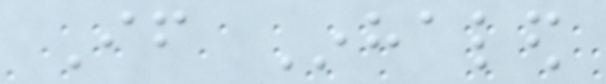If Inhaled
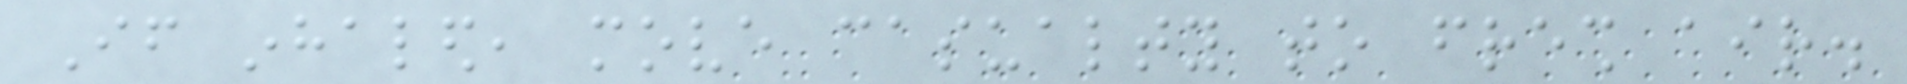If inhaled, move casualty to fresh air.
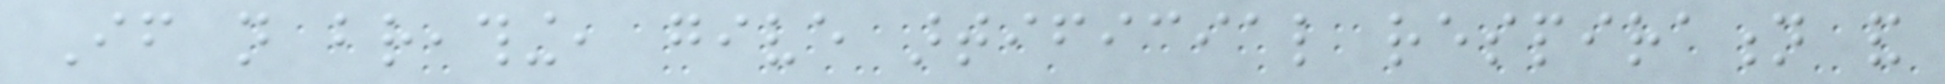If not breathing, give artificial respiration and
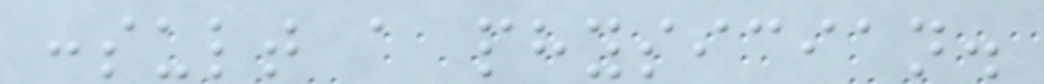consult a physician.
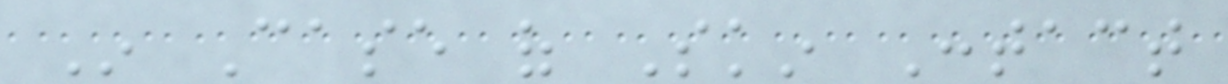In Case of Skin Contact
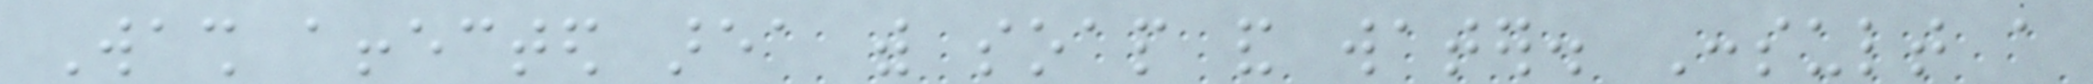Wash affected area with soap and water. Consult a
